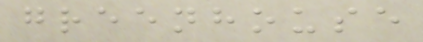greenhouse
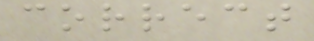correct
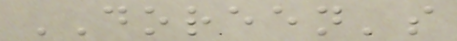DOREEN's
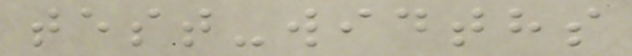test-widths
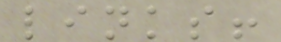links!
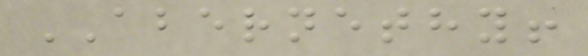ABERNETHY!
